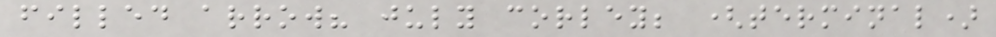filled arrow? july corley; (terminal)
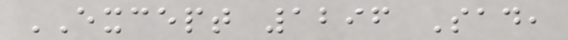EXCEPT 1296 Sad,
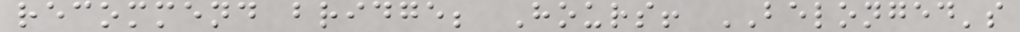recommend bridge; Hours! BELONGED's
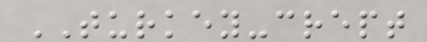TURKEY-crept
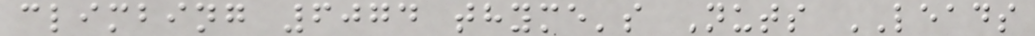climbing 6074 thyme's Nuts LEADS
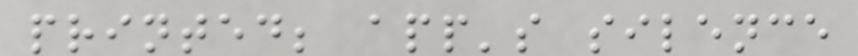printed; app's silence
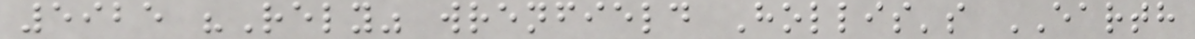5925 "Rely" wrenfield Hollis's EARTH
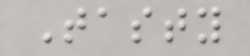Tasty
